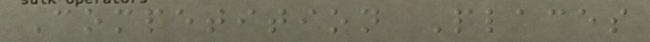Competition Places
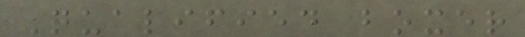Qualified boxer
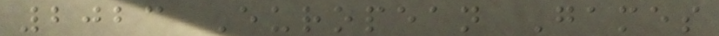2023 European Games
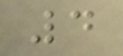4
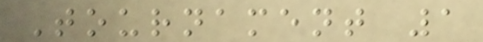Tournament 1
